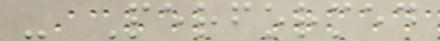- Performed
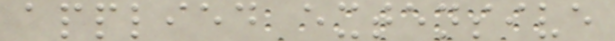applied extensive
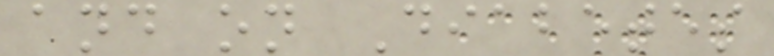and on Diabetes
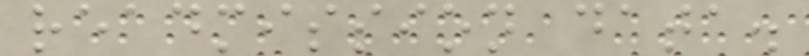readmission data.
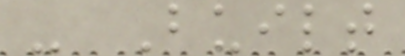- Built
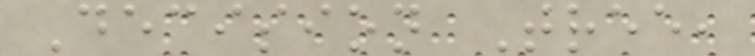Decision Tree,
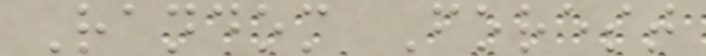Random Forest
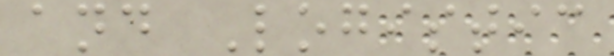and Logistic
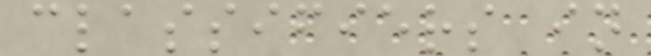classifiers in
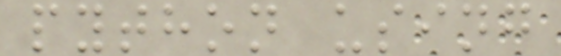python using
